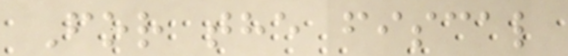For the fiscal
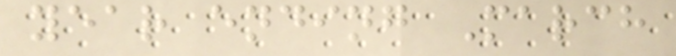year ending March
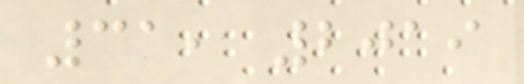31, 2019
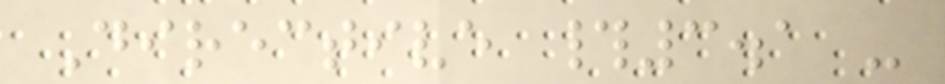Directive #3.1 -
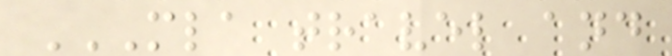MLA TRAVEL AND
